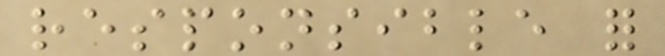responsible for
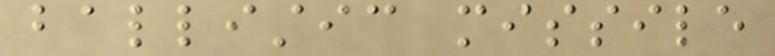ballistic missile
